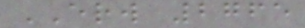ERW 2765
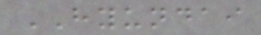HYUNDAI
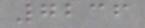7236
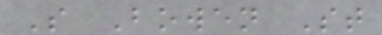S Bowen St
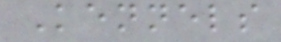Kennels
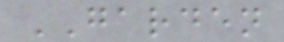GARDEN
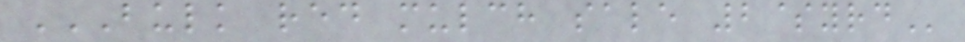BULK RED MULCH SALE 2$YRD
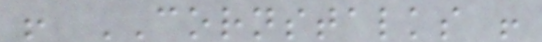! CORNSTALKS !
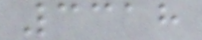3318
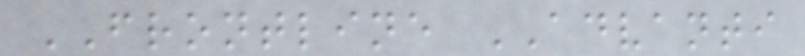FRONTLINE ADVANTI
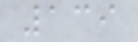139
